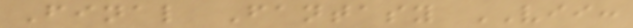Final Fantasy VII:
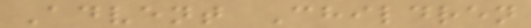Advent Children
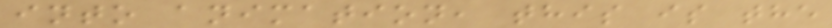into animation, this is the
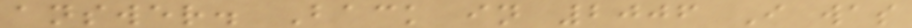answer. Back in 2006 I was
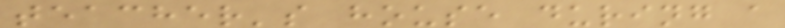teacher's house during a
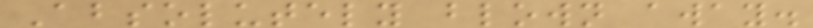Absolutely blown away.
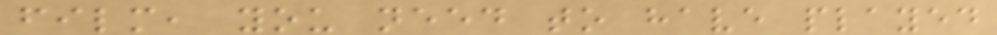film, you need to have played
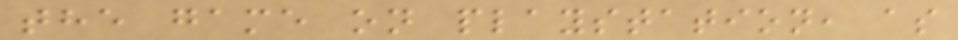the game on playstation, as
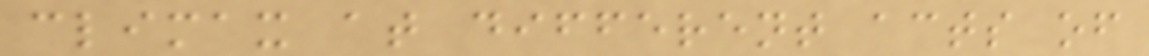climax at different acts of
